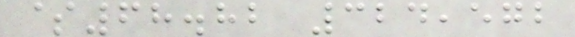$68.82 324,572
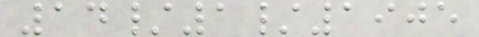14/1/1905
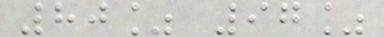80% 97%
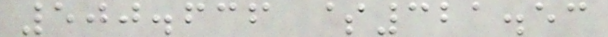500.636 $321.53
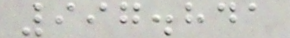997.841
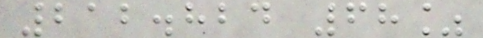212.824 68%
